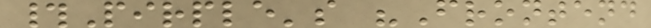#Pirple's "Frontend
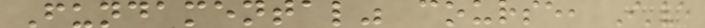Fundamental" course, I've
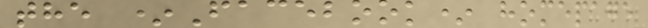the *Facebook* homepage
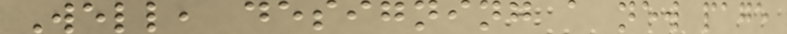Well, designing a new page
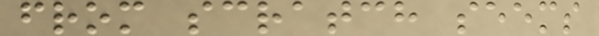from scratch seems
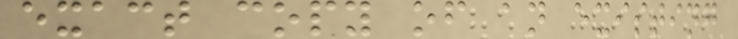exact copy of an existing
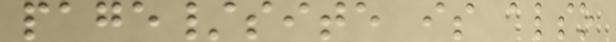page/site is also
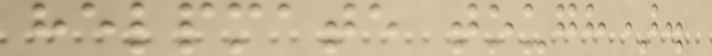helpmate tough).
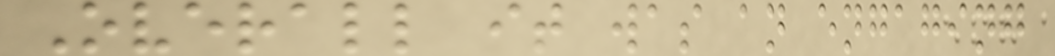Overall it was an engaging
